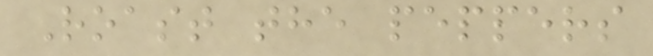Roast the peppers
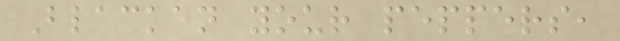Blacken your peppers,
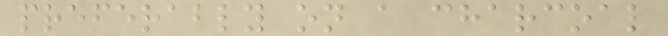preferably on a charcoal
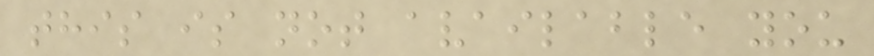this is not available you
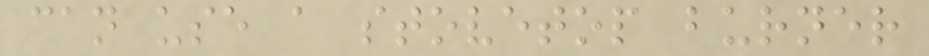can use a stovetop burner
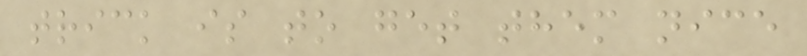trick is to get them nice
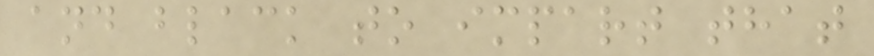and black to impart that
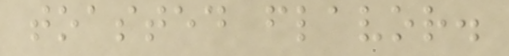toasted flavor.
